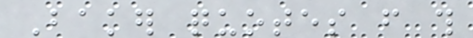Baker quotes from this
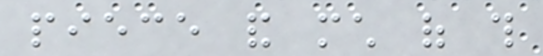piece and much of this
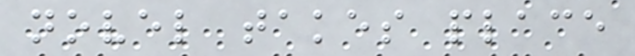novel takes place
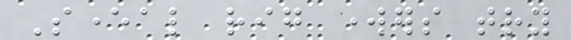Several rig workers try
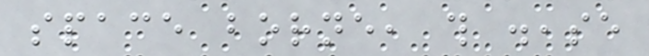space borne, this disease
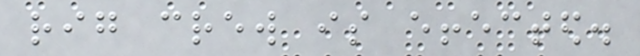rig crew is effected.
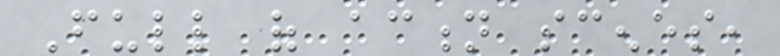Full of action scenes,
